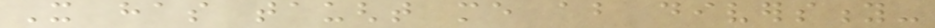It has taught me about diversity-
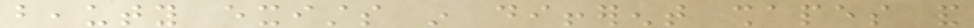beauty exists in different shapes and
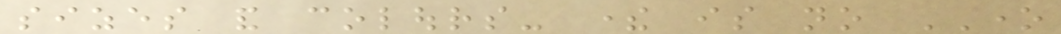sizes and colours- there is no ONE
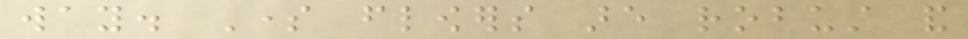way. Some flowers are robust and
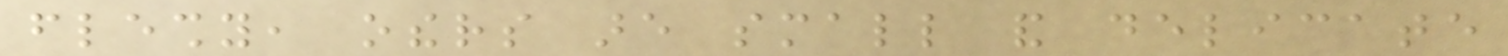fleshy, others are small and delicate
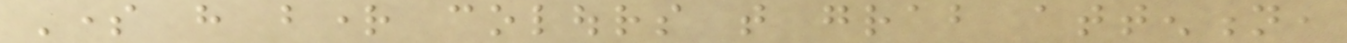Some have bright colours that grab attention,
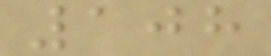108
